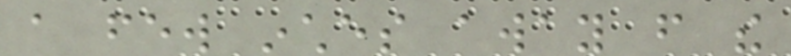a few inches away from the
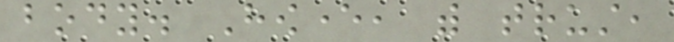body. However, with trust,
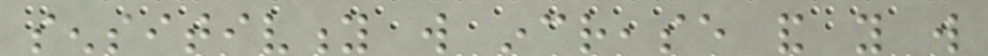sensitivity will increase and you will
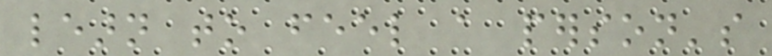learn to feel a person's
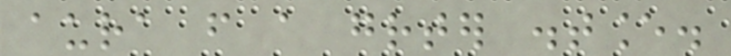aura from a greater distance.
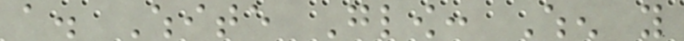a. White Glow: When you
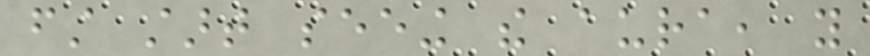first start seeing the aura, you
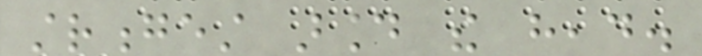strongest around the head.
